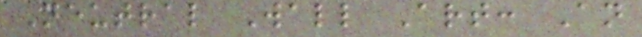Neutral Wall Art: An
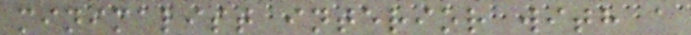minimalist interior with a
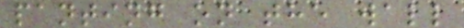panting on the wall
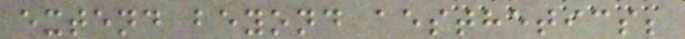extend beyond aesthetics;
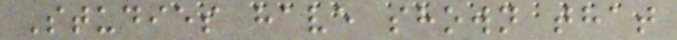Studies have shown that
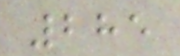285
